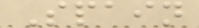Spain
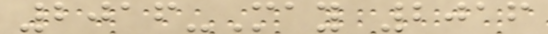2016-May 2016
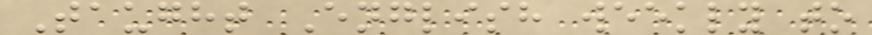Taught English weekly to
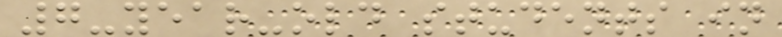7-year-old students in
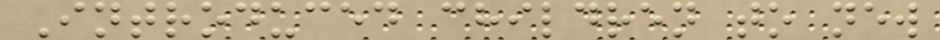Introduced children to new
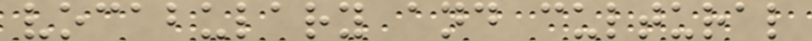vocabulary and cultural
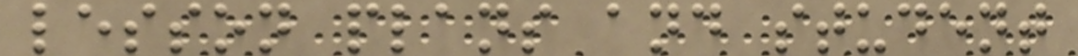lesson plans and student
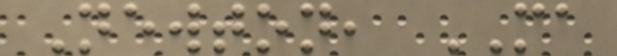Newton, MA
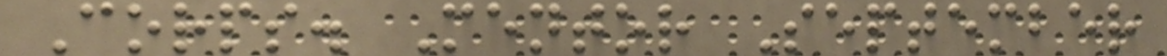Corps. Mentor September
